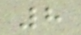8
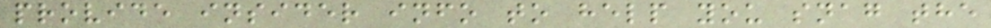provide insider info to help you snag the
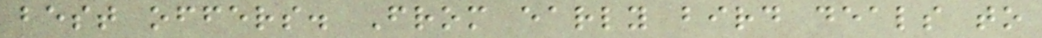best offers. From early bird deals to
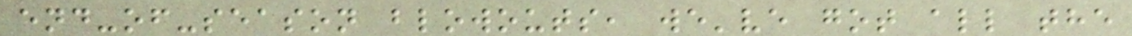end-of-season blowouts, we've got all the
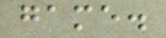game.
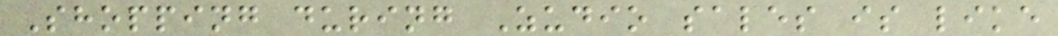Shopping during Zudio sales is like
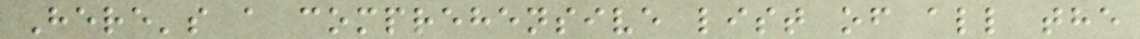Here's a comprehensive list of all the
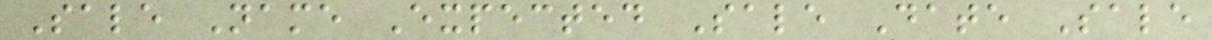Sale Name Expected Sale Date Sale
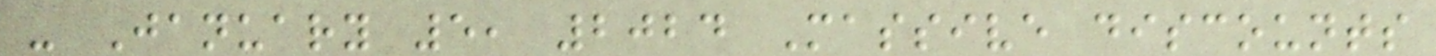- January 5, 2024 Massive discounts
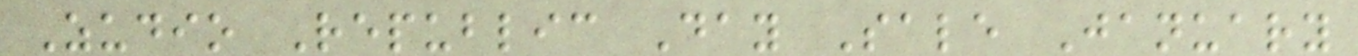Zudio Republic Day Sale January
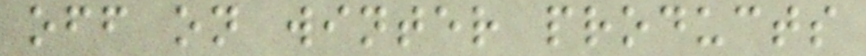off on winter products
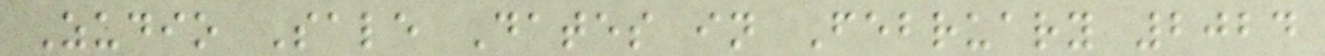Zudio Sale Dates in February 2024
